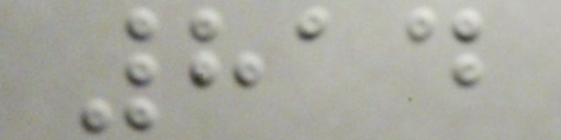814
